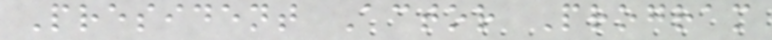President Actor Program
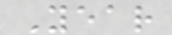Year
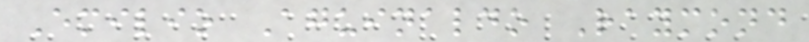Emilio Aguinaldo Raymond
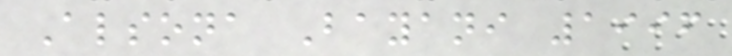Alsona Bayani 1996
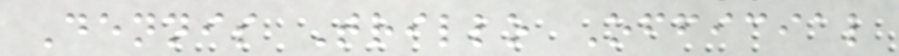Dennis Trillo Official
